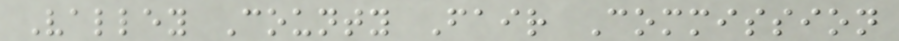Valley County Fair Commission
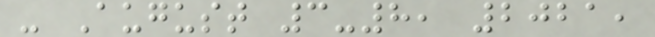- August 3-8, 2021,
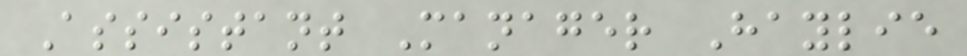Assistant Manager Haylie
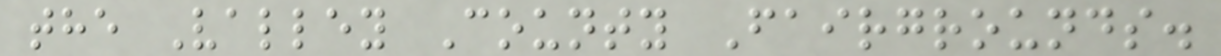the Valley County Fairgrounds.
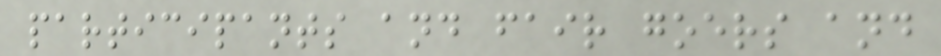participants and fair goers and
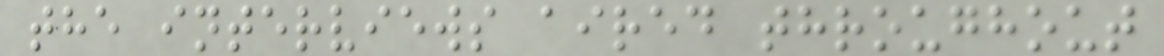the interviews aired throughout
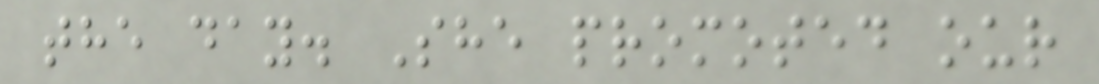the day. She promoted our
